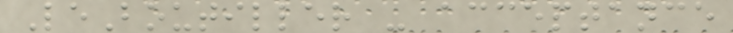LeBoutiller - acceptance
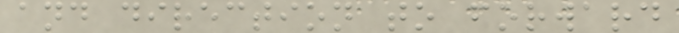and direction to forward
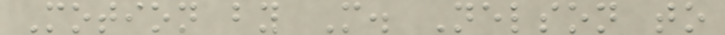Motion by M. Nelson to
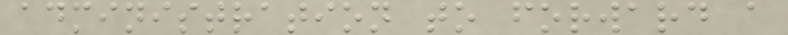administration to forward a
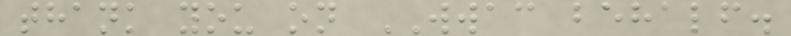thank you on WWAC behalf.
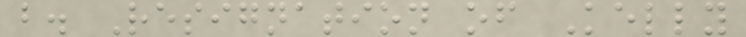b. Resignation of Kelly
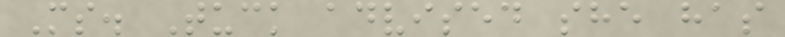Ms. Tuck advised she has
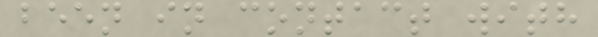been in contact with
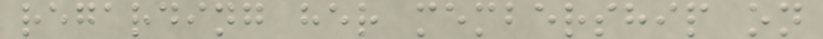regarding her membership on
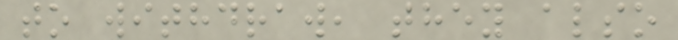to withdraw, they also
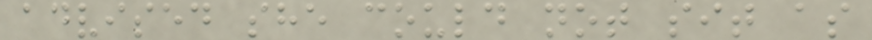advised she could not sit as
